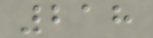218
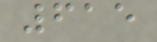615
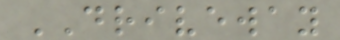DRIVEWAY
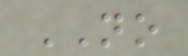NO
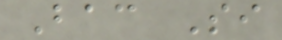Bac Si
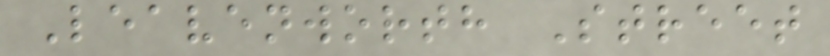Leavenworth Street
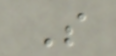S
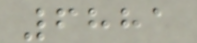6881
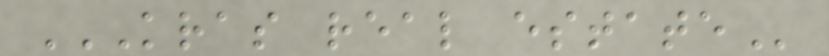KRAS REAL ESTATE
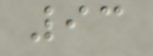93
